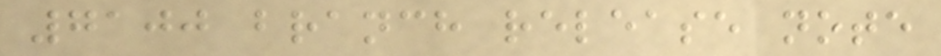7100 branch release note
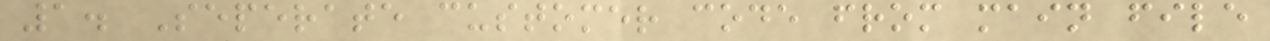1. Seperate customer code from main file
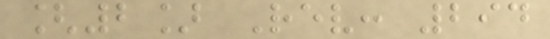[2] Rev: 294
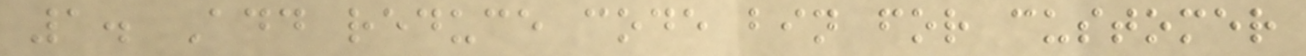1. Add reduce code bin for customer
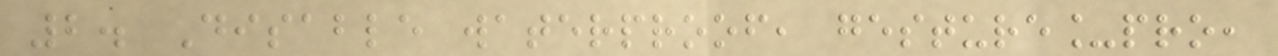2. Disable waterproof, gesture_pro,
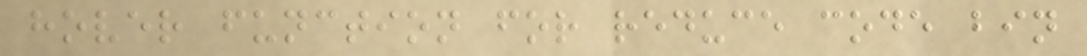hover function for reduce code bin
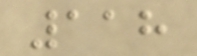118
